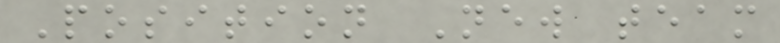Position New team
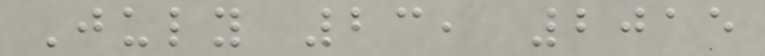July 23, 2015
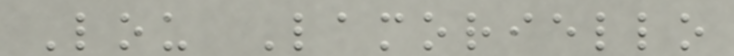Lou Lamoriello
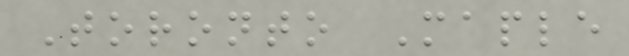Toronto Maple
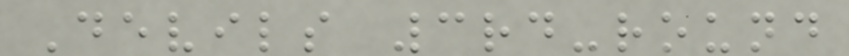Devils 3rd-round
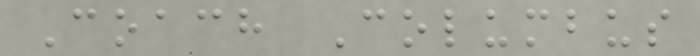Coach Columbus
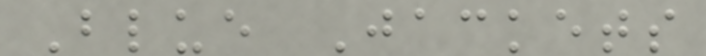Blue Jackets
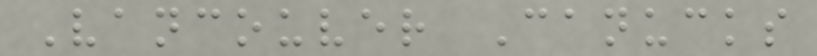Vancouver Canucks
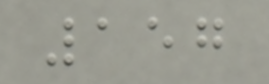157
